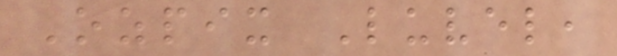Ozpix Luvel,
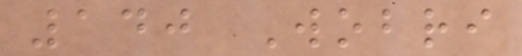140 Wobri
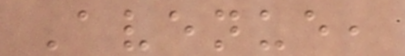Avenue,
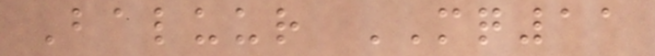Baluur MQ11
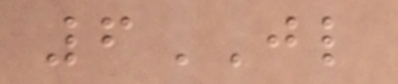6JL
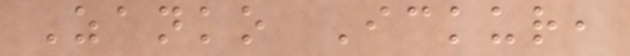Zanko Ickur,
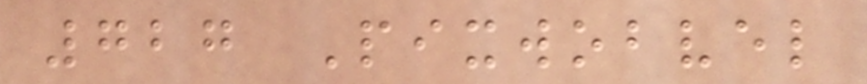727 Pixwobvel
